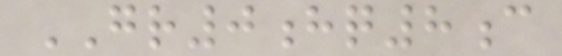GR0hq8c
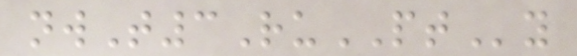nwT3RuPTy
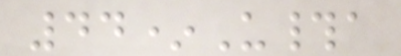44*U#a
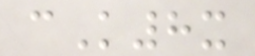cK8x
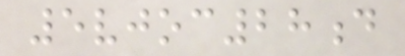5vjoc28d
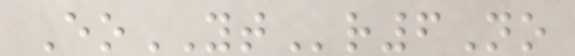EoYTr6No
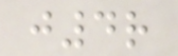j4r
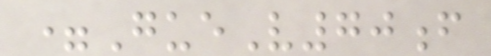=GueV70f
